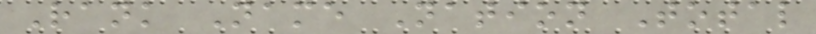Rank Name Nation Total
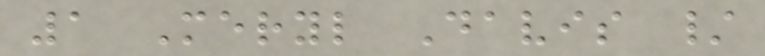1 Meryl Davis /
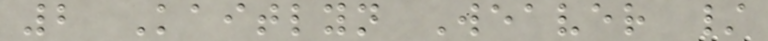2 Kaitlyn Weaver /
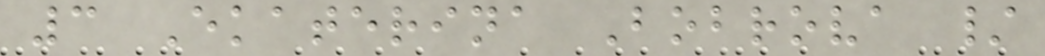3 Ekaterina Bobrova /
